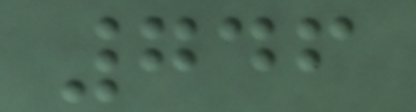746
